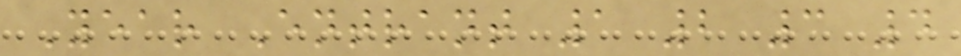Year Entrant 1 2 3 4
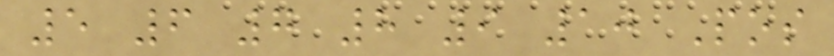5 6 7 8 9 10 Pos
